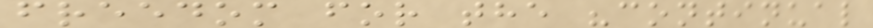freedom for the "continual
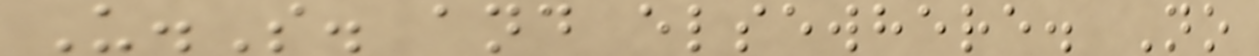U.S. and elsewhere. No
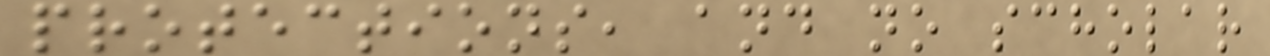protections, and no scholar
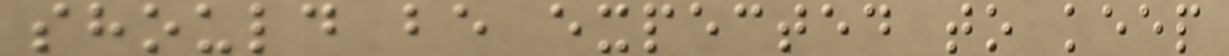should be expected to keep
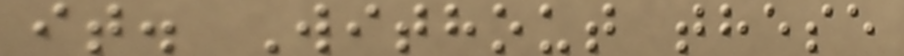it. Without these
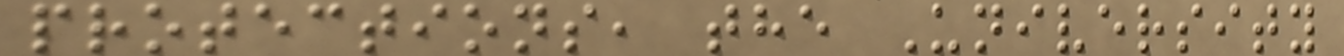protections, the University
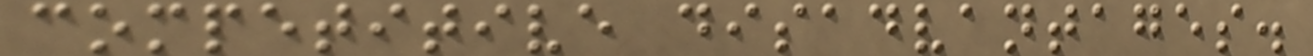competitive disadvantages.
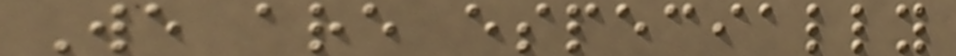We are especially
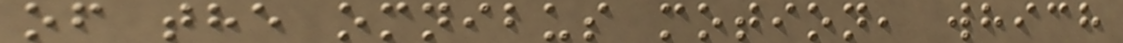of the omnibus motion, which
